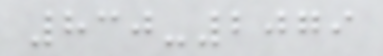830-2079
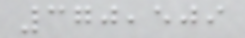370,509
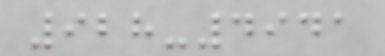928-4941
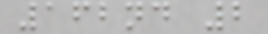162nd 2
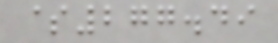$277.49
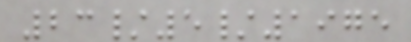23/5/1975
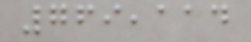769,114
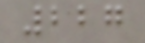227
